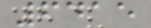6415
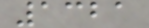1321
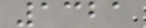1321
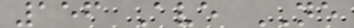156 Ave NE
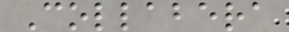Collabera
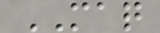MAQ
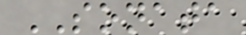SONATA
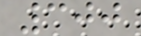300
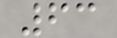63
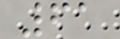61
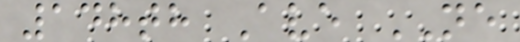148th Ave NE
